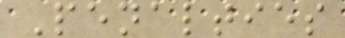Penalties
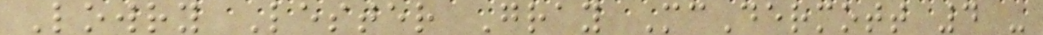Lowry Lester Gray McDermott 4 -
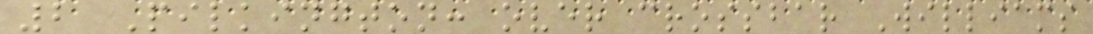2 Pilkington: over crossbar Williams
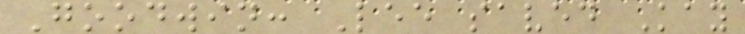Goodwin: Lee saved Kay
